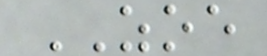ZOE
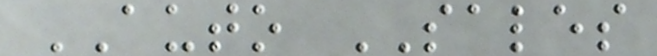AUTO SALES
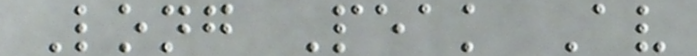Long Peak Av
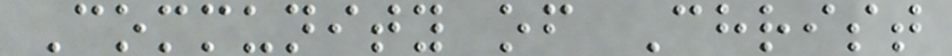Community of Christ
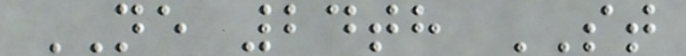NE 24th ST
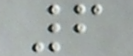6
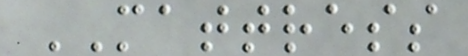MATTRESS
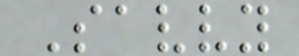Savvy
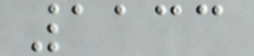1133
